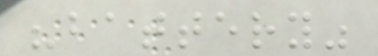"battery"
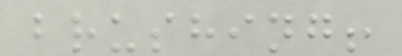brushing!
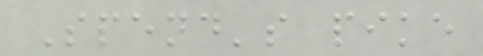Spend's pike
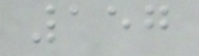157
